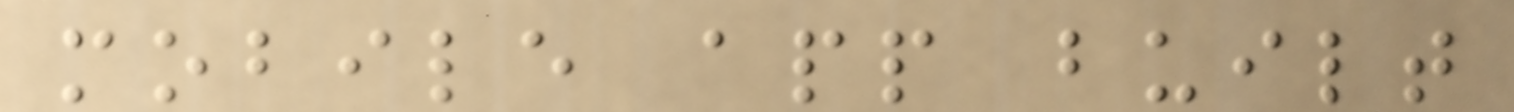mobile app built
